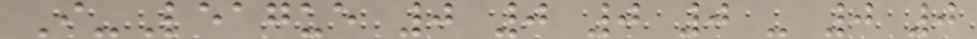I-League 0 0 0 0 - 0 0
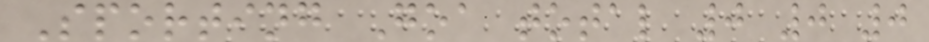Sporting Goa total 0 0 0
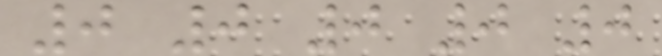0 0 0 0 0
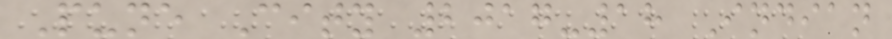Pune City 2017-18 Indian
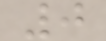0
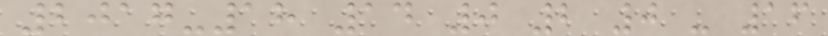2017-18 14 0 2 0 - 16
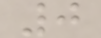0
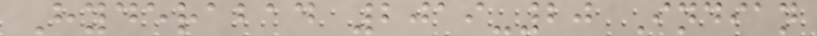Hyderabad 2019-20 Indian
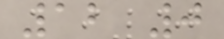12 0
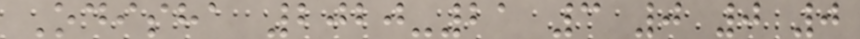Odisha 2020-21 3 0 0 0
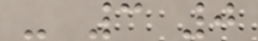- 3 0
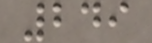249
